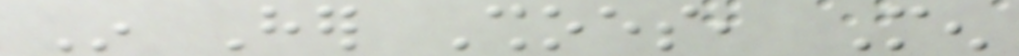In Her Shoes, Men
